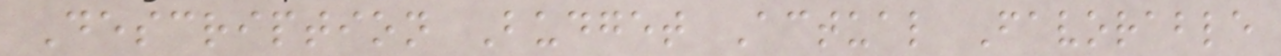Description Budget Actual Favorable
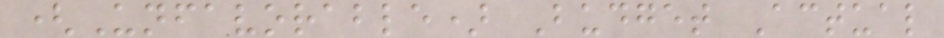(Unfavorable) Budget Actual
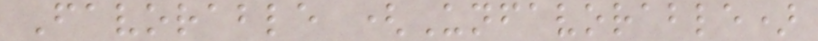Favorable (Unfavorable)
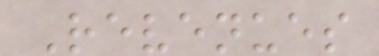Revenues
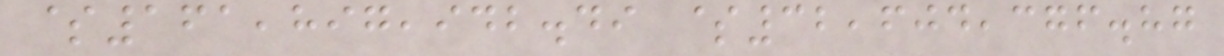$161,897,942.49 $32,604,376.87
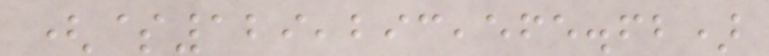($129,293,565.62)
